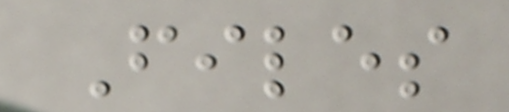Files
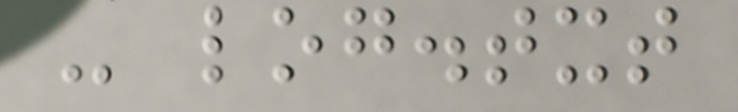- log.txt
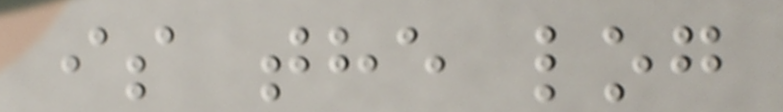is the log
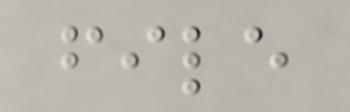file
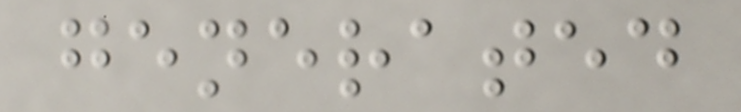generated
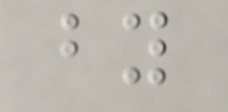by
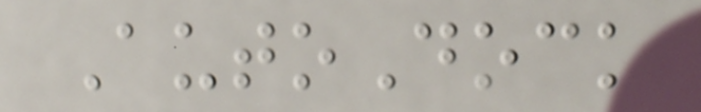AutoDock
